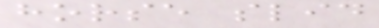horse slid
